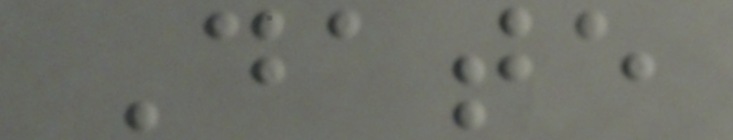Date
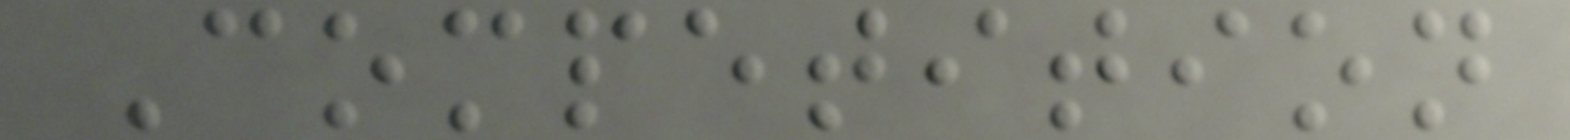Competition
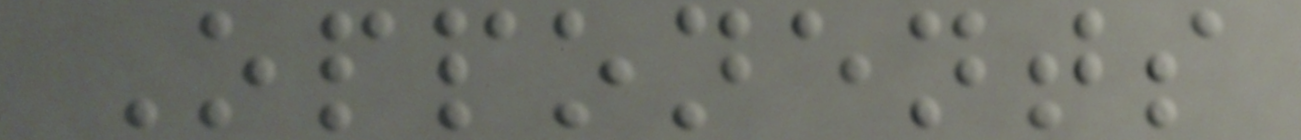Opponents
